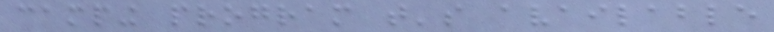camping program that's available
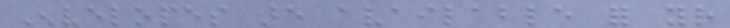Envelopes are available for your
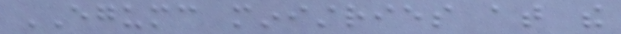EGUMC ministries at the
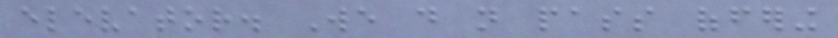elevator. We do not pass offering
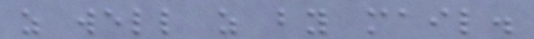as well as by mail.
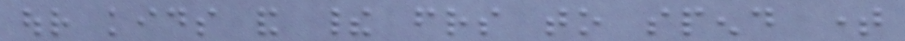our kids and their friends to spend time
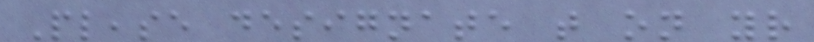Please designate that on your
